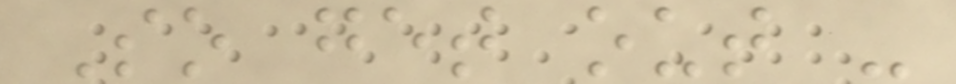So get out -
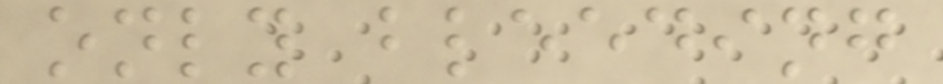only bleeding
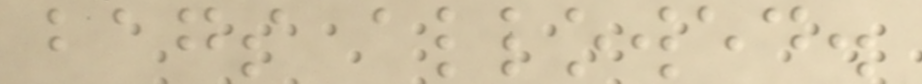bags allowed.
